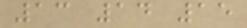13 14 15
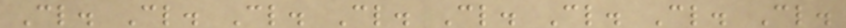Cl. Cl. Cl. Cl. Cl. Cl. Cl. Cl.
